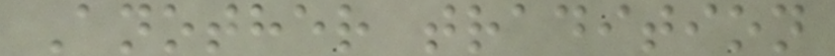Another tradition
